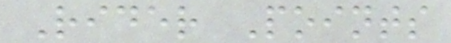Rider Points
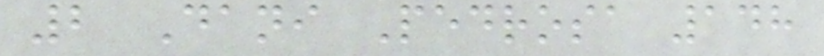2 Dani Pedrosa 148
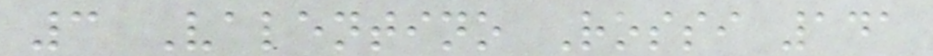3 Valentino Rossi 141
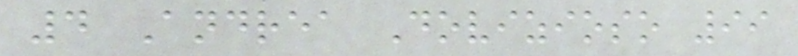4 Andrea Dovizioso 99
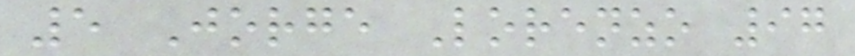5 Jorge Lorenzo 97
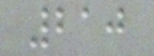210
